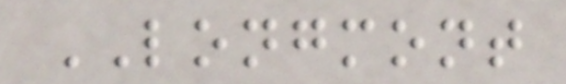LONGMONT
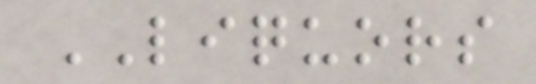LIQUORS
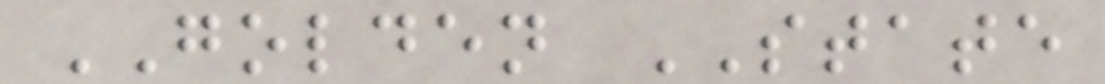GOLDEN STATE
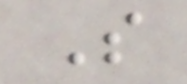S
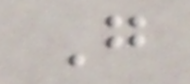G
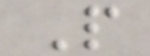P
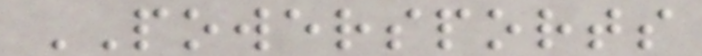POWERSPORTS
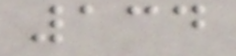134
